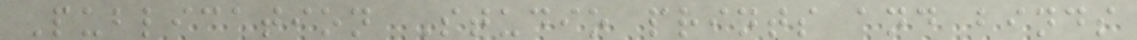Publication Studio prints and binds
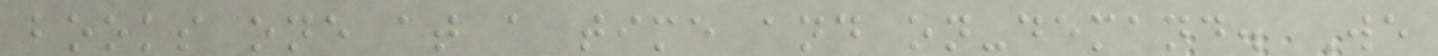books one at a time and on-demand. We
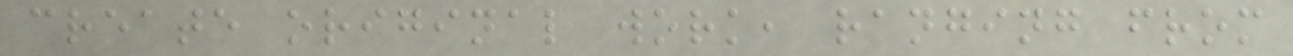create original work, ranging from
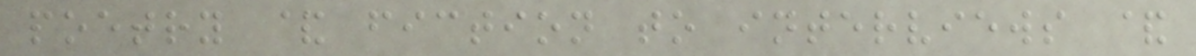poetry & fiction to interviews &
